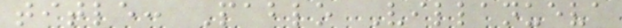title: Pablo Villanueva
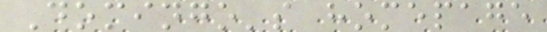Domingo's homepage
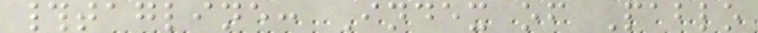#tagline: Index of Pablo
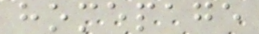homepage
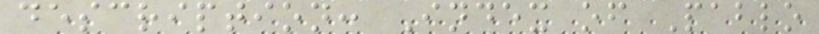description: Index of Pablo
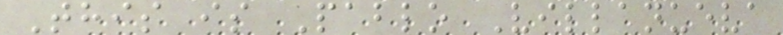This is Pablo Villanueva
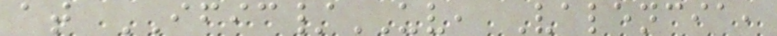at IFIC/UV, Valencia,
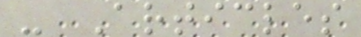- Articles
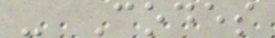- Codes
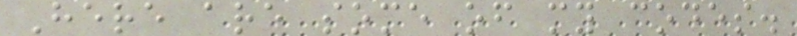Here are some of my codes.
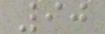90
